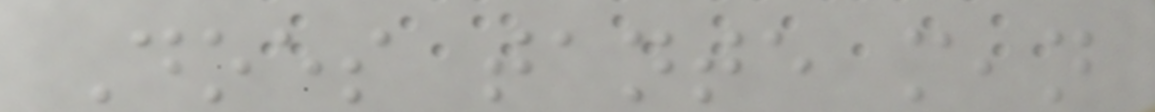Does tante mean
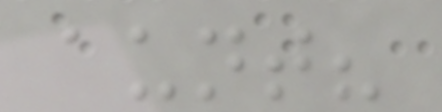aunt?
